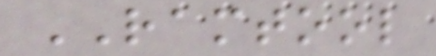RAMTOOL
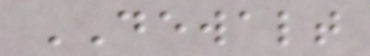DEWALT
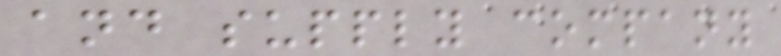and supply company
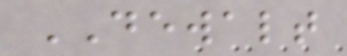DEWALT
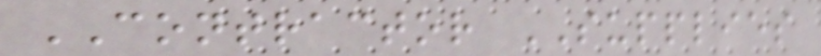CONTRACTOR SUPPLIES
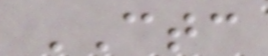CTC
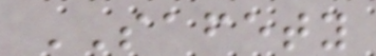SAFETY
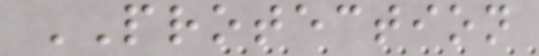PROTECTION
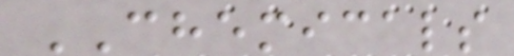CHEMICALS
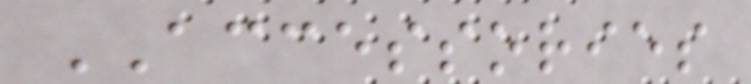ACCESSORIES
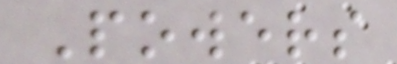Powers
